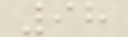98
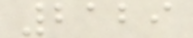2129
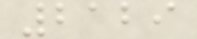2129
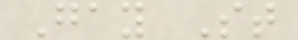Gay St
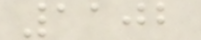1102
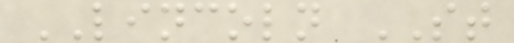LINCOLN ST
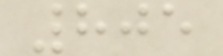805
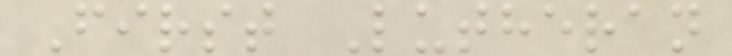First Lutheran
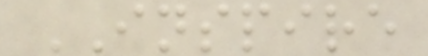INSPIRE
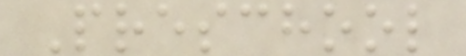Preschool
